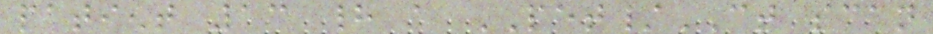patient 13 had a PET/CT scan
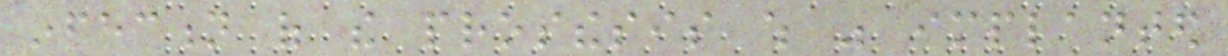infection of the prosthesis which was implanted
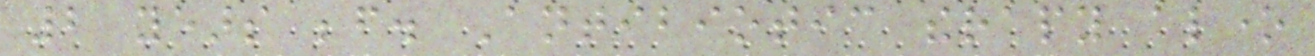2 years before. Antibiotic therapy alone
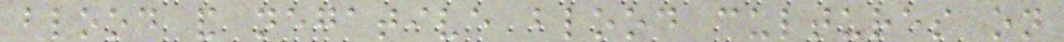blood and negative blood cultures on
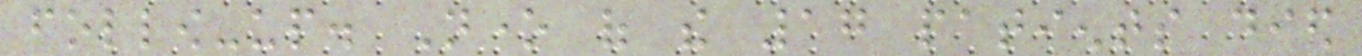follow-up. None of the 17 patients died
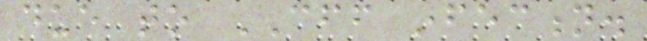due to CFF infection.
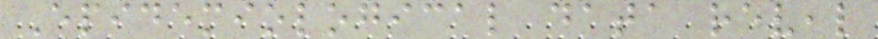Epidemiological data reveal
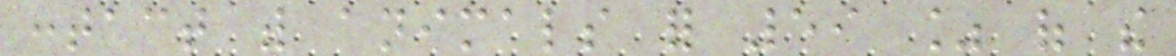contact with animals for 59 % of the
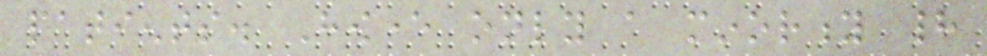patients. However only a minority had
